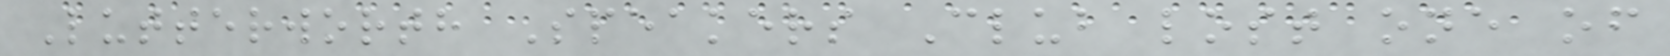Lutterworth Speakers Club lost one of
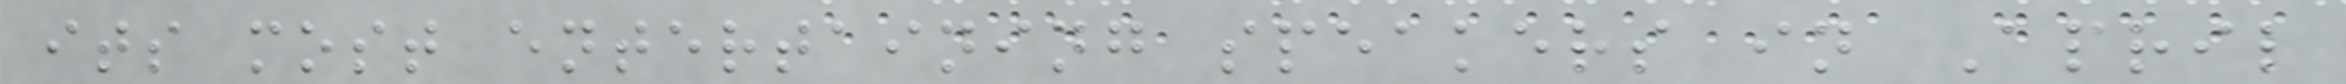its most entertaining speakers in April
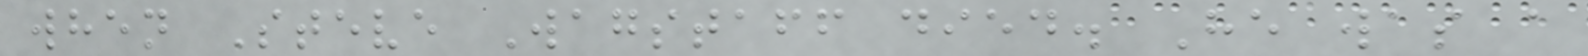when Steve Wagstaff died. He was a
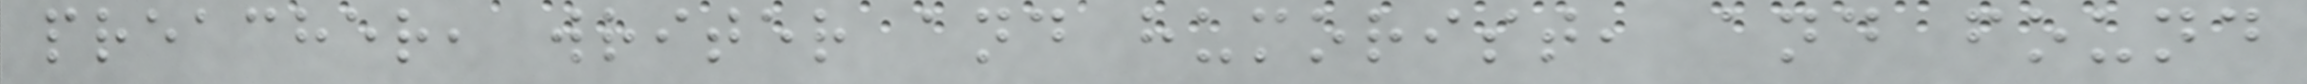preacher, writer and humorist, and found
